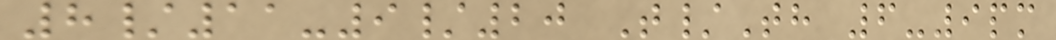8/11-9/20 T/Th 6-9pm
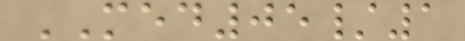MED05/1
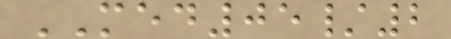MED05/2
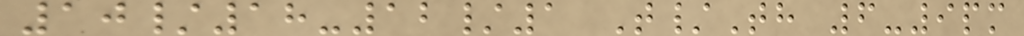10/18-12/1 T/Th 6-9pm
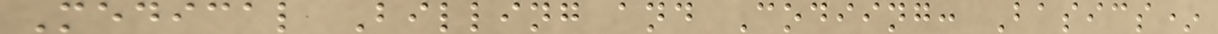Medical Billing and Codiing: Basics*
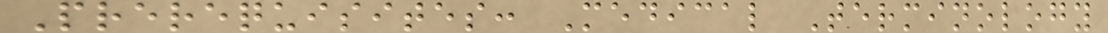Prerequisites: Medical Terminology
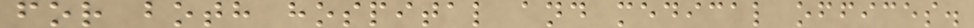for both hospital and medical offices.
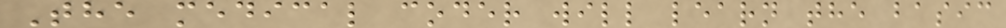The medical coder will learn the basic
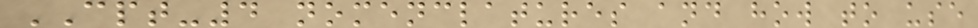CPT-4 nomenclatures and how to use
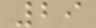29
